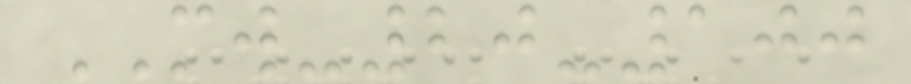MW-20-100
